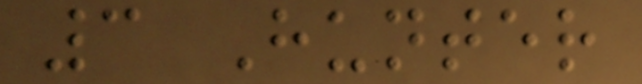3 Hunter
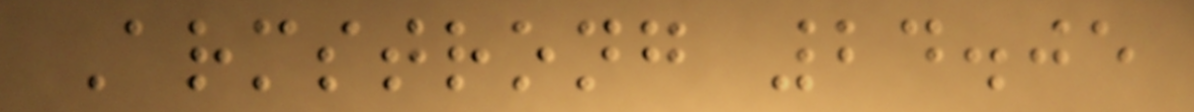Armstrong 24.05
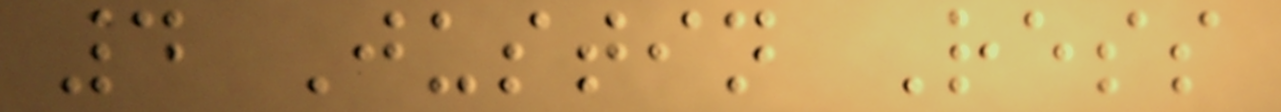4 Justin Ress
